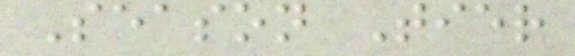Season Tier
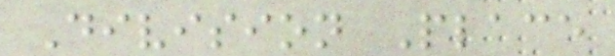Division Place
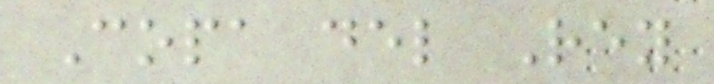Copa del Rey
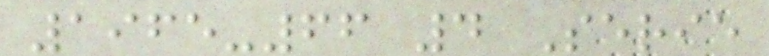1965-66 4 Serie
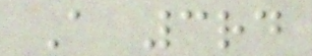A 3rd
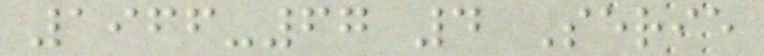1966-67 4 Serie
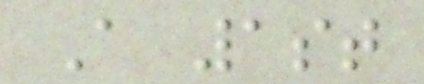A 1st
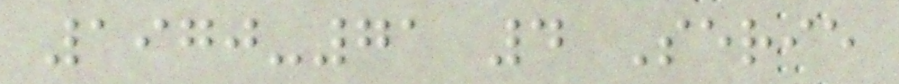1970-71 4 Serie
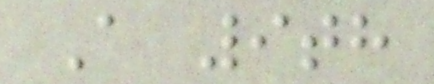A 9th
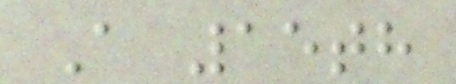A 15th
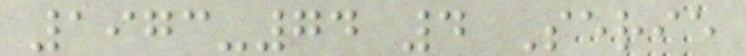1973-74 4 Serie
